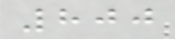800
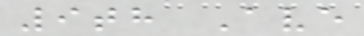9th Ave
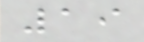19
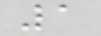1
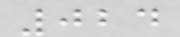024
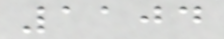1104
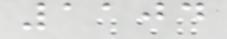1104
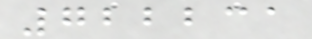722231
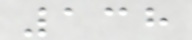138
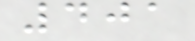401
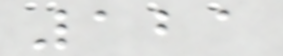121
